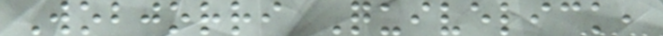Wobjorri Quivelick,
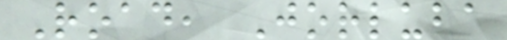Road, Jorluba
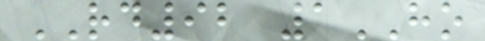RD92 1HO
